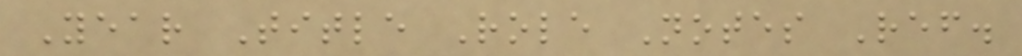Year Title Role Notes Ref.
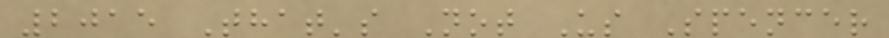2015 That's Not Us Spencer
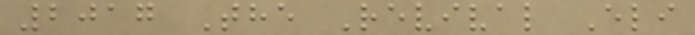2017 The Revival Eli
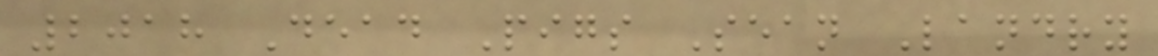2018 Dead Pigs Sean Landry
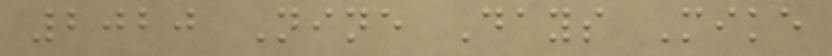2020 Nine Days Mike
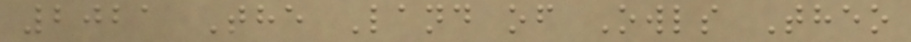2021 The Land of Owls Theo
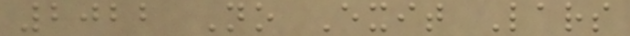2022 No Exit Lars
